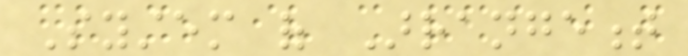System of Arrangement
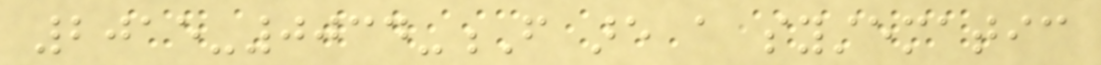2015-0034-F are a systematic
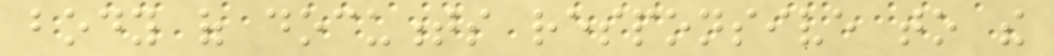body of documents responsive to the
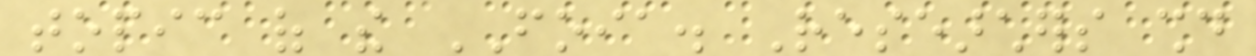topic of the FOIA. Researchers should
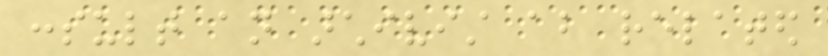consult an archivist about related
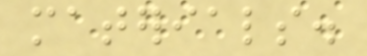materials.
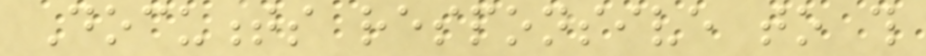Documents responsive to this
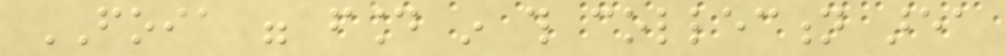FOIA were found in this collection area
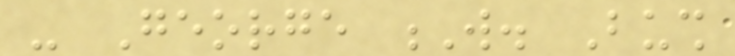- George W. Bush
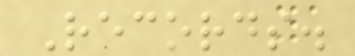Records.
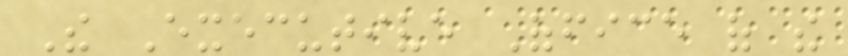The Executive Office of the
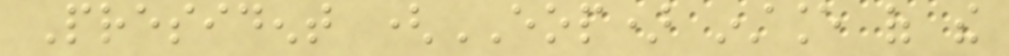President (EOP) instance of the
